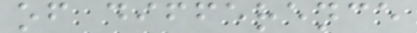of difference
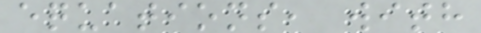equations, with
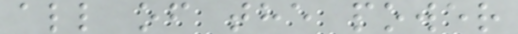all of the power
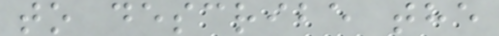to describe the
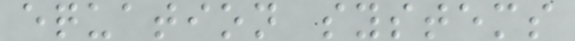equation systems
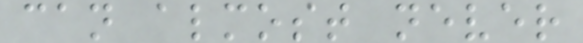can almost never
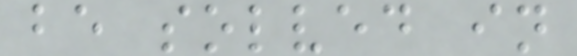be solved in
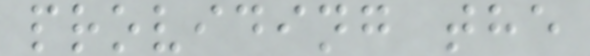providing the
